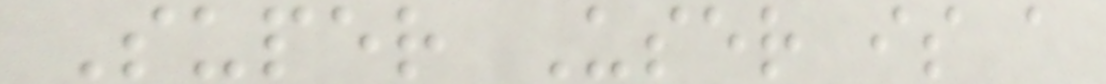Super User is a
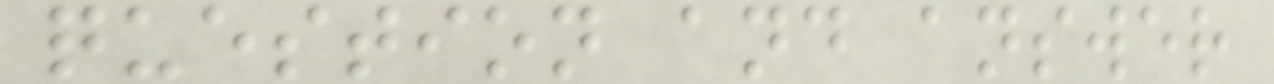question and answer
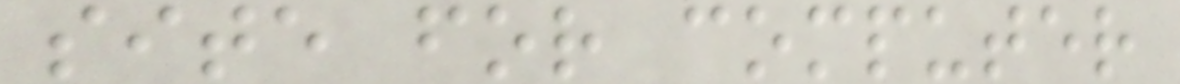site for computer
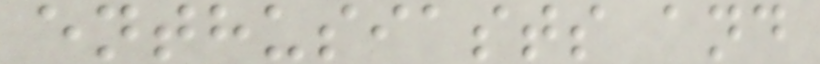enthusiasts and
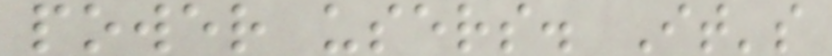power users. It's
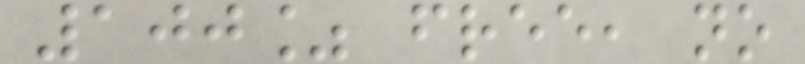100% free, no
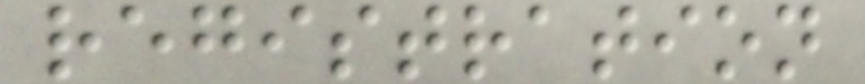registration
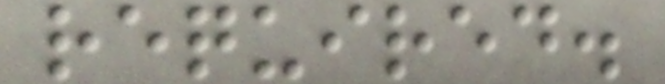required.
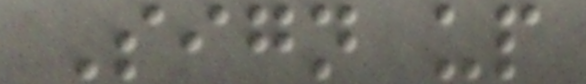Sign up
